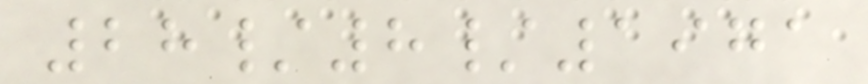28/8/1971
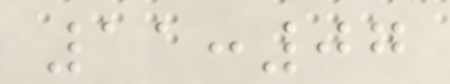11:07
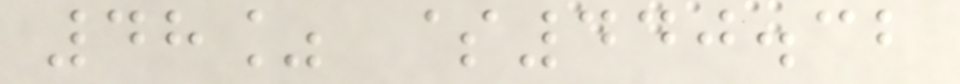48% $440.32
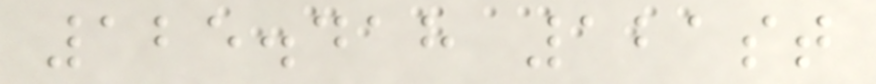125.418 121st
